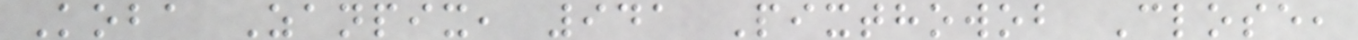Koba Zanpix, 941 Pixthowob Close,
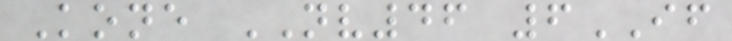Kone NV46 6IF
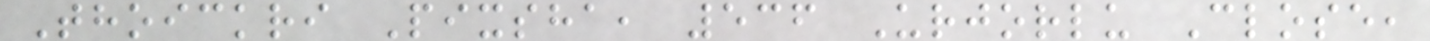Thoickri Pixsha, 536 Urjorlu Close,
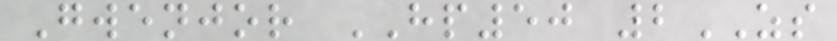Gwenjor HP50 2ZS
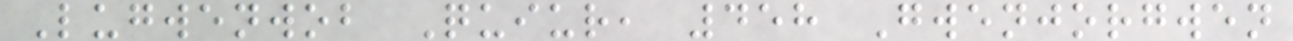Lugwenwob Quiur, 458 Gwenjorgwen
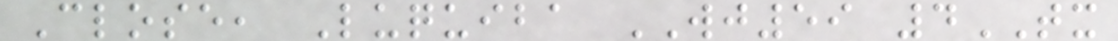Close, Luquiba WJ59 4TX
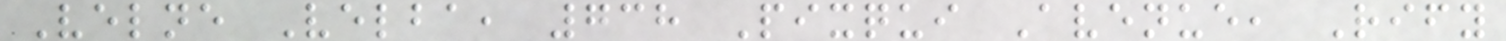Velne Velba, 738 Pixqui Avenue, Rify
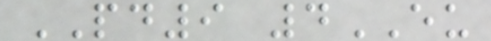PD9 4EU
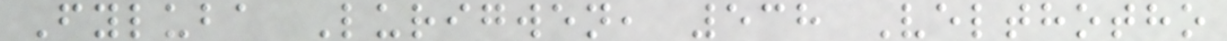Fyluba Lurigwen, 538 Velthotho
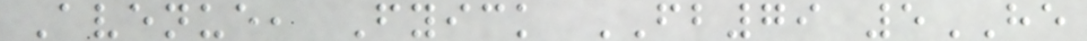Avenue, Fyick FB79 5HE
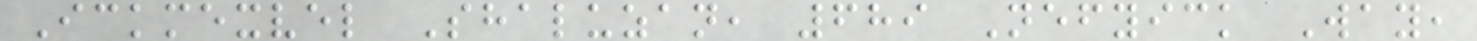Ickmexvel Shaluzan, 689 Nefyick Way,
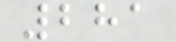281
